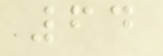64
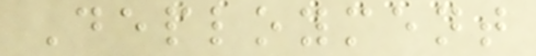Deployment
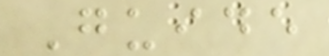Guide
